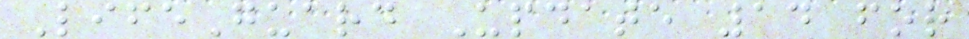LifeGuard Update 14 for
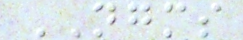NGMS
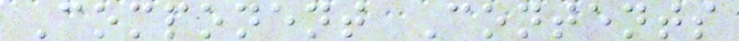Component Contents
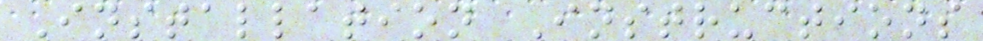Installation Instructions
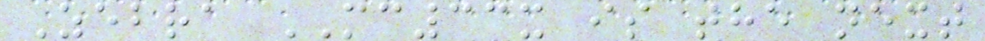Zebra MC33x is the next
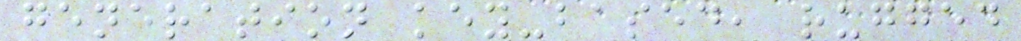generation key-based, rugged
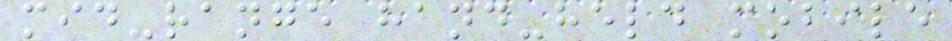mid-range hand-held mobile
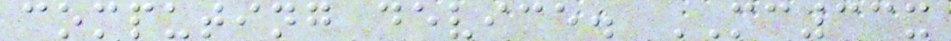computing device. MC33x
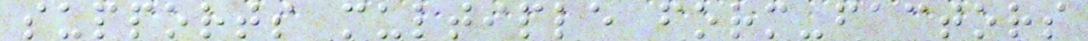supports multiple form-factors
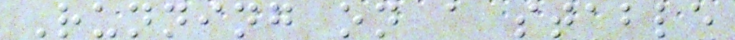Running on a stable
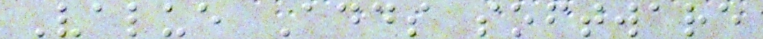Value Adds software
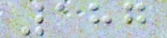187
